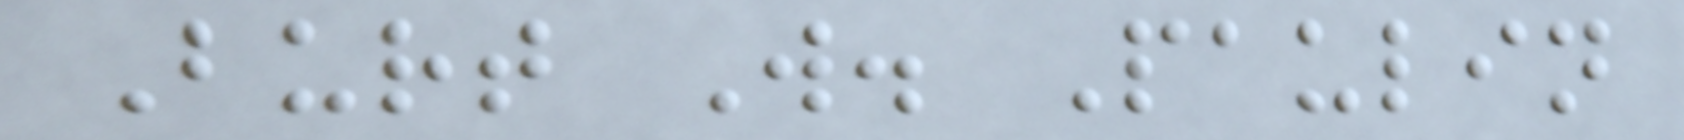Burt W. Paulin
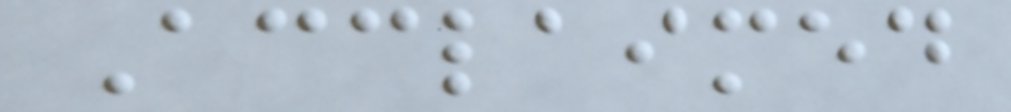Acclaimed
